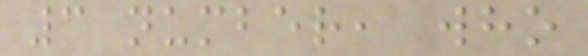3 number, who
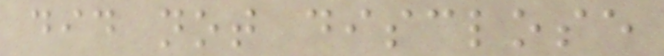did not disclose
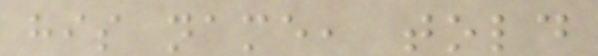his name, told
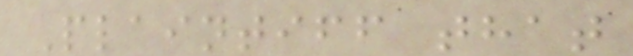Plaintiff that
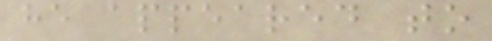he appeared to
